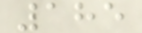185
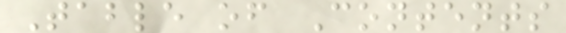Table of Contents
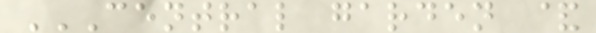CENTRAL GARDEN &
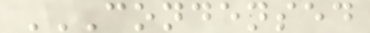CONDENSED
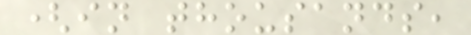(in thousands,
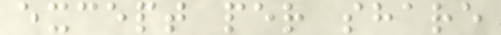except per share
